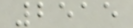2515
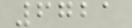6721
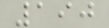190
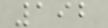192
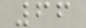66
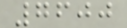7600
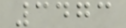3473
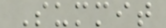Summit
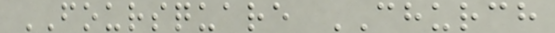FOURSQUARE CHURCH
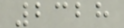2328
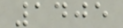1405
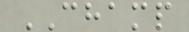CHAMP
